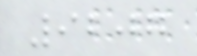9207
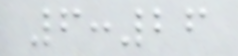6:26
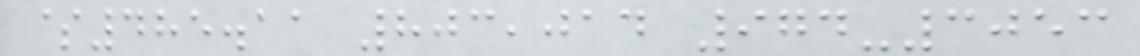$485.11 803,014 974-3053
